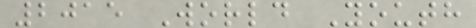2015 World Youth
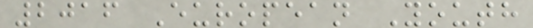2016 European Youth
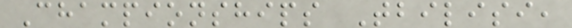Championships Tbilisi,
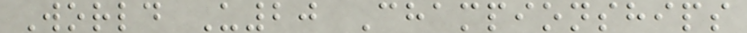World U20 Championships
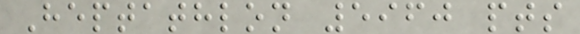Heptathlon 5960 pts
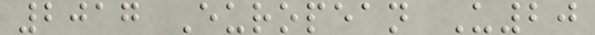2017 European U20
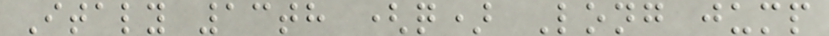Italy 13th (q) Long jump
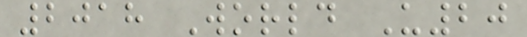2018 World U20
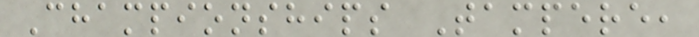Championships Tampere,
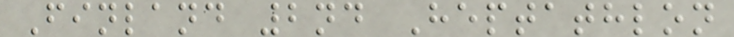Finland 2nd Heptathlon
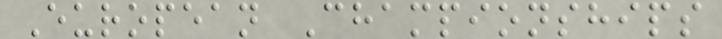European Championships
